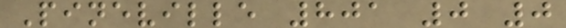Pineville 801 0 0
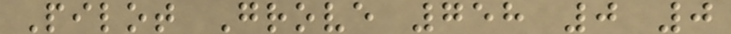Pilot Grove 758 0 0
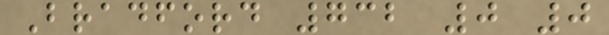Bradford 732 0 0
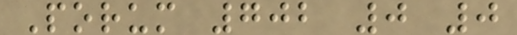Porum 702 0 0
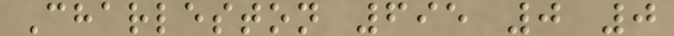Charleston 695 0 0
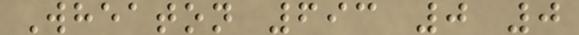Wheaton 693 0 0
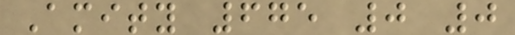Amity 675 0 0
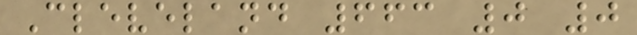Cleveland 663 0 0
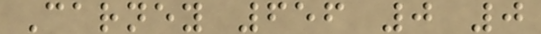Carney 656 0 0
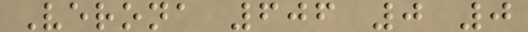Verona 606 0 0
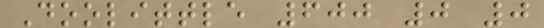Doolittle 600 0 0
